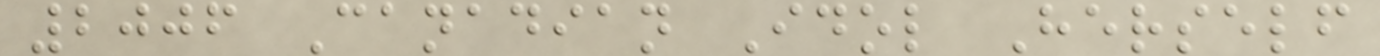2006 Canadian Idol Herself
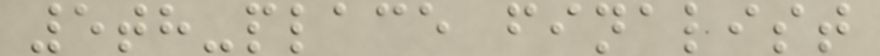5th-place finalist
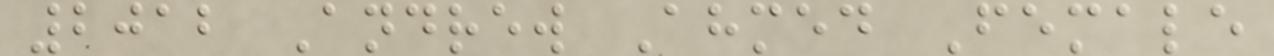2012 Andrew Ahmed Female
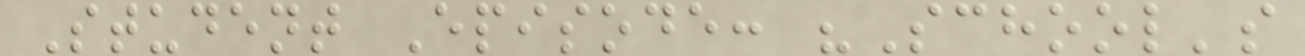Student Episode: "School's
